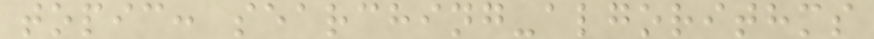topic: searching-algorithms
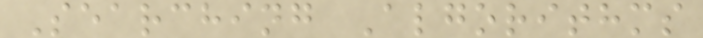Searching Algorithms
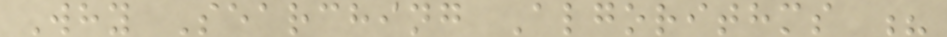Why Searching Algorithms ?
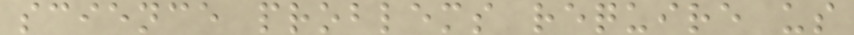science problems require us
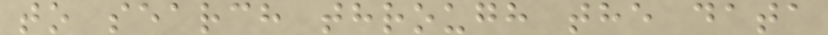to search through the data
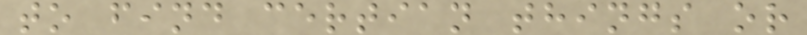to find certian things or
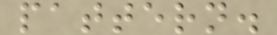pattern.
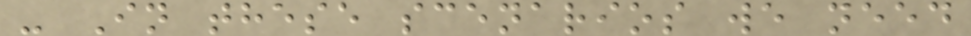- In these scenarios we need
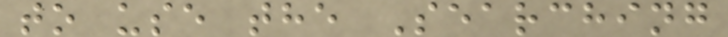to use the Searching
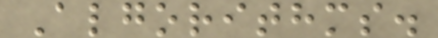Algorithms.
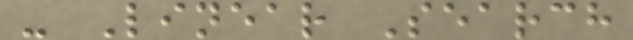- Linear Search
